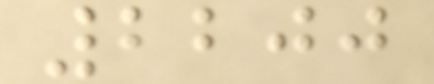2200
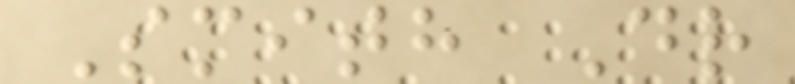Smith Dr
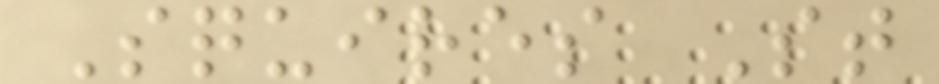Squires St
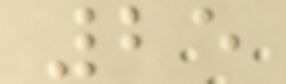25
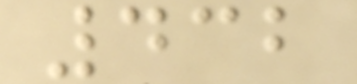432
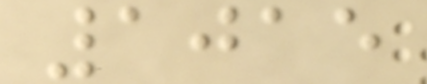1015
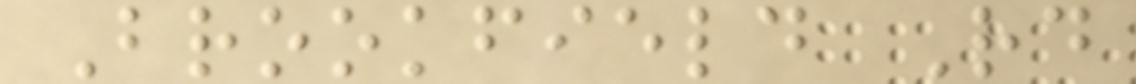Brookfield Rd
